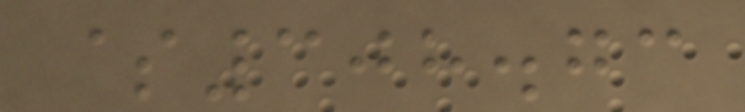$308.73
